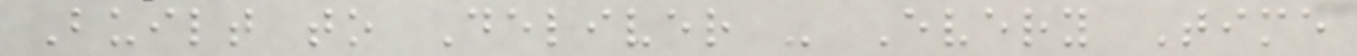Built to Deliver - Every Time
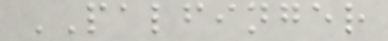PALFINGER
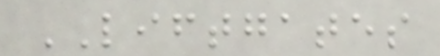LIFTGATES
